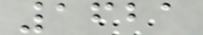1621
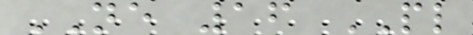NE 16 PL
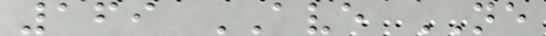169 AVE NE
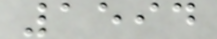1594
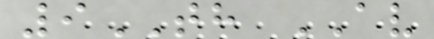9TH AV
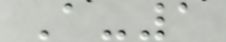A-1
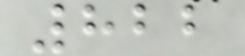822
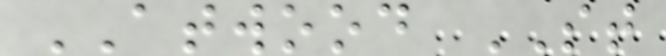ATWOOD ST
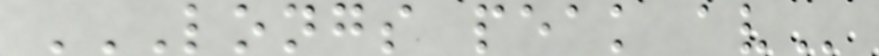LONGS PEAK AV
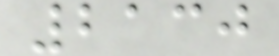2130
